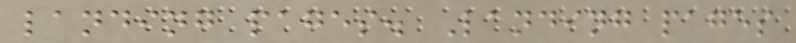landing pages. Landing pages
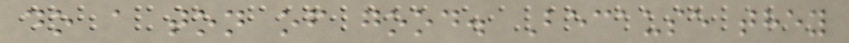do a ton of good. Because they
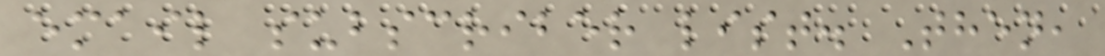email subscriber list. Then,
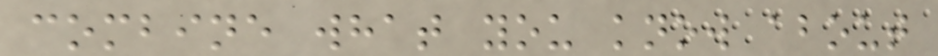combine what you know about
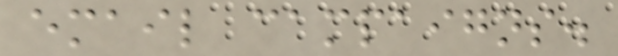email campaigns.
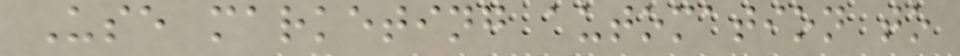Use marketing automation to
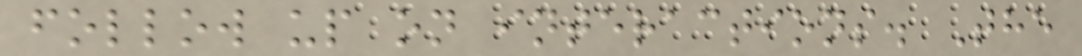follow up on interactions. The
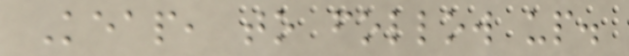Keap, to follow up.
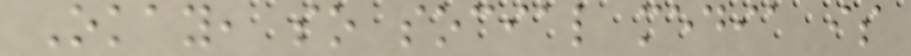Okay, so social media is
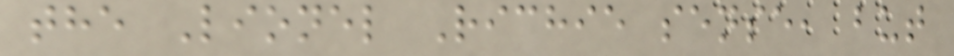the Lionel Richie sense, but
